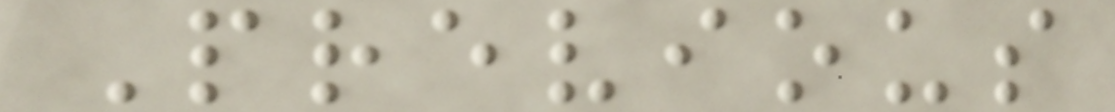Previous
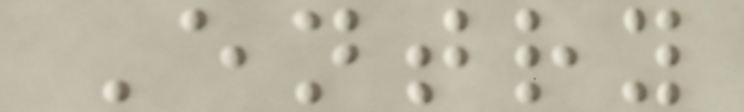Entry
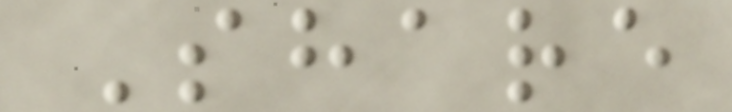Share
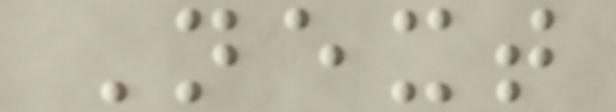Next
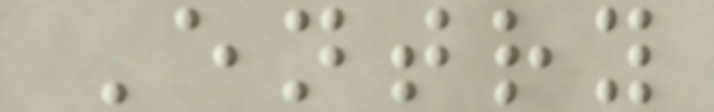Entry
